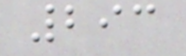293
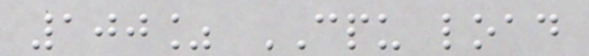100% CPU load
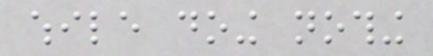while doing nothing
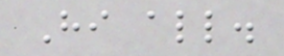Hi all.
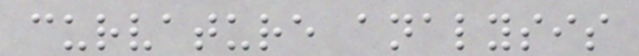curvature analysis
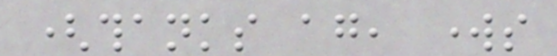(thanks again, works
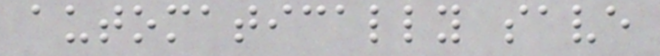automatically save
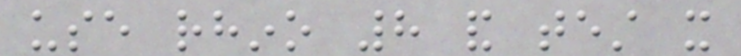use rhino 8 and test it
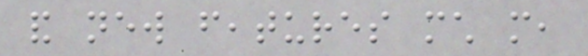and new features much more,
